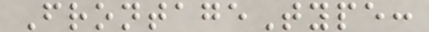FrontageType:
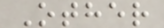Other
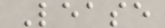Lease
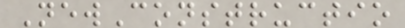NewConstructio
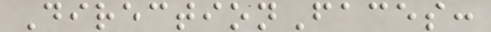DirectionFaces:
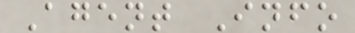Agent Info
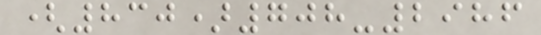(830)708-2986
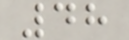48
